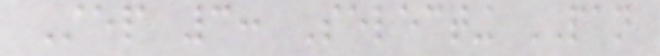Step 3: Selecting PAN
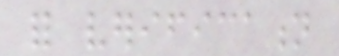for verification
